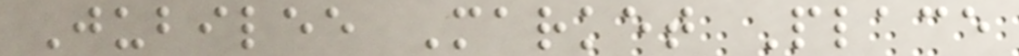Jubilee Market Place
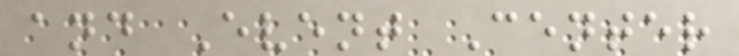and Event Center
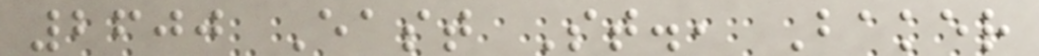2600 East St., Baker
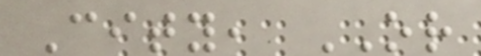City, OR
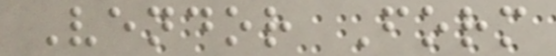Vendor Form
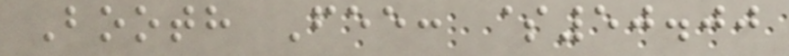Booth Fee: $50.00
